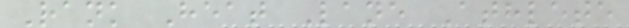Rank Heat Lane Athlete
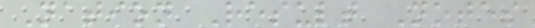Nation Result Notes
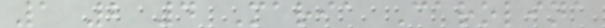1 2 4 Maria Carolina
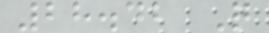28.42 Q
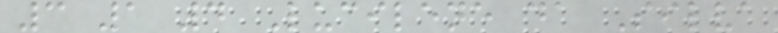3 1 4 Lucilene da Silva
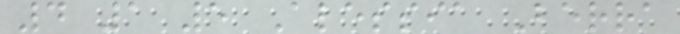4 1 5 Alessia Berra
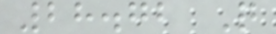28.72 Q
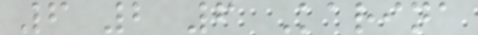6 2 6 Karina
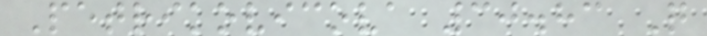Petrikovicova 30.83 Q
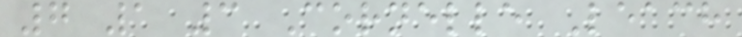7 1 3 Cornelle Leach
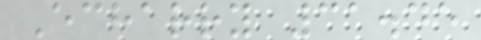Echarry 31.45
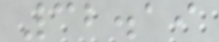32.19
